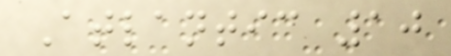Atlantic 10
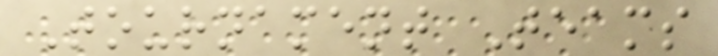Tournament Teams
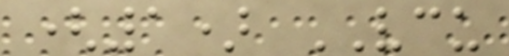(1) VCU
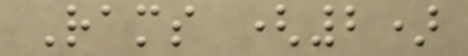Rams (2)
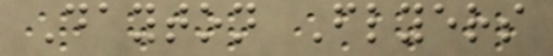Dayton Flyers
